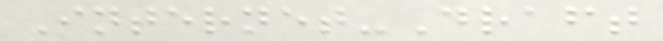Internet-Draft
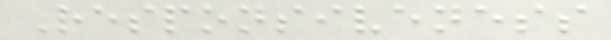Responsiveness
